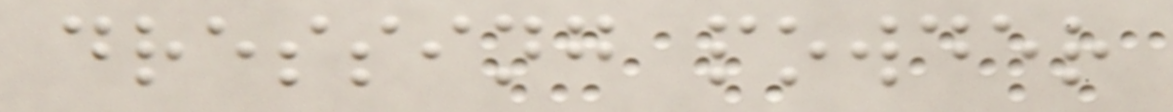dressing powder
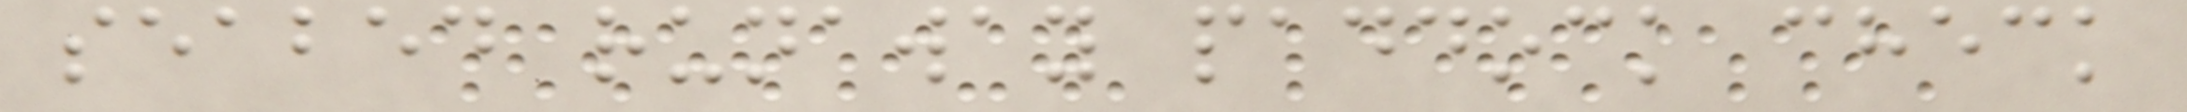seabed runaway paddock check
